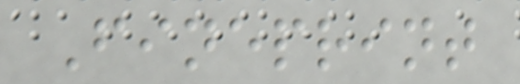Fineprint
